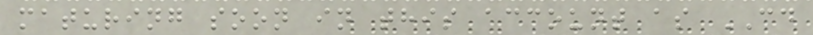maturing soon in this account as CD
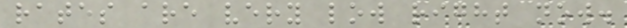rates are very low right now.
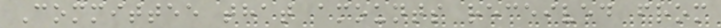Committee that amounts received from
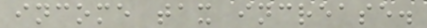income tax increase.
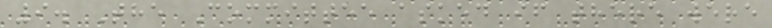9. The Committee asked if there were
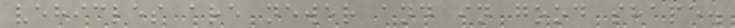vehicles are newer and in good shape.
